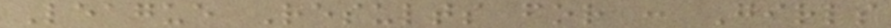League Results for : Girls
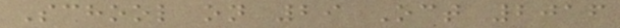School on 29 Oct 2016
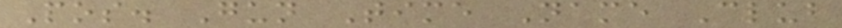Pos. Gun Time Name Club
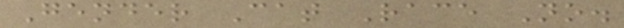Gender Cat Race No.
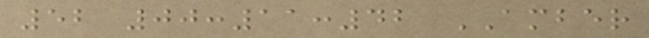52 00:11:42 AMBER
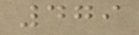479
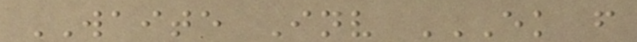WAITE Inv EK F
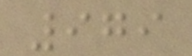979
